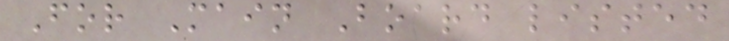For Main Board listed
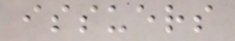issuers
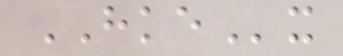HKEx
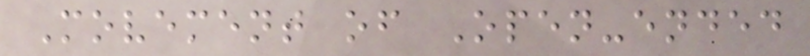Movement of Open-ended
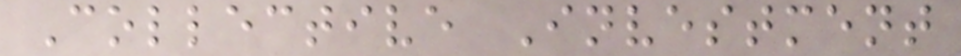Collective Investment
